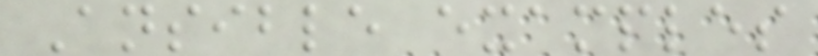Ansible examples
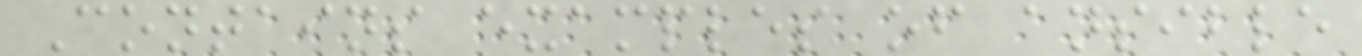Contains examples of ansible
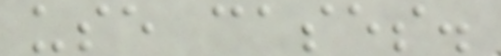use cases.
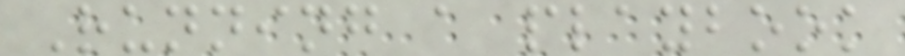Running a playbook
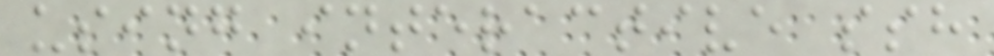using interactive ssh
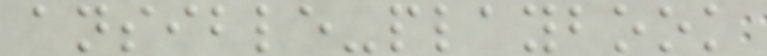ansible-playbook
